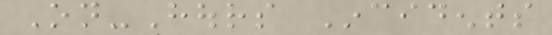On-Hours Incidents
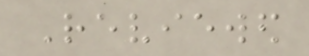Reviewed
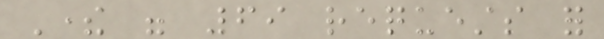There were 69 requests for
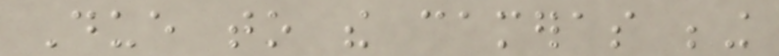Due to the cameras being
